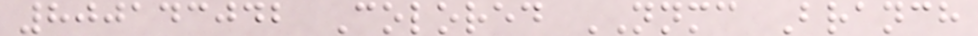800143042 Colored NNMC Branch
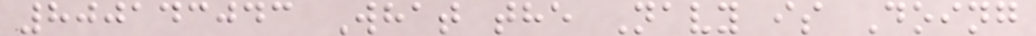800143043 What the Navy is Doing
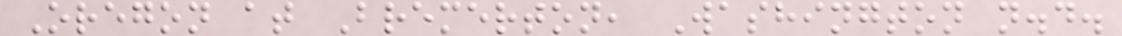Oregon at Bremerton, Washington n.d.
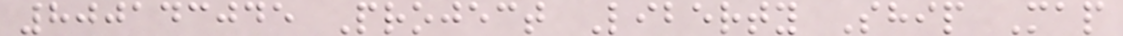800143045 Project Liberty Ship Map
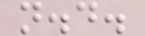n.d.
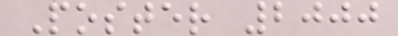Poster 2000
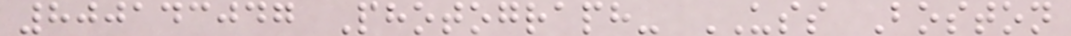800143047 Photograph- USS Boston
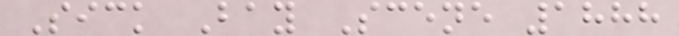Sick Bay Scene 1888
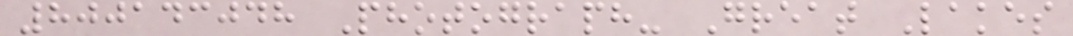800143048 Photograph- Great Lakes
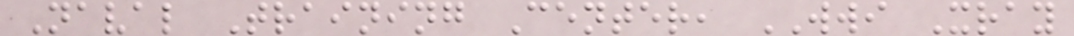Naval Training Center, WWI Xray
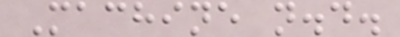Machine n.d.
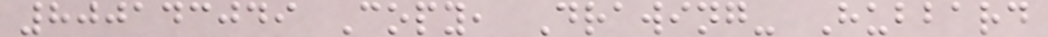800143049 Copy, Drawing- Hubbard
